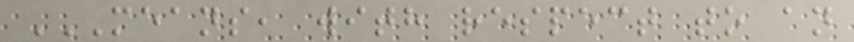MEANS, WITH RESPECT TO AN
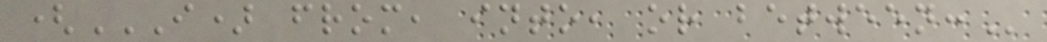(I) FROM, INTO, OR BETWEEN:
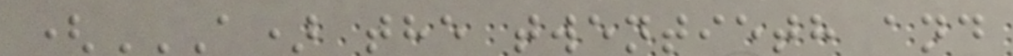(A) THE TWENTIETH AND
